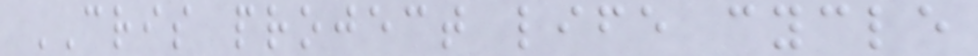CRIS project life cycle
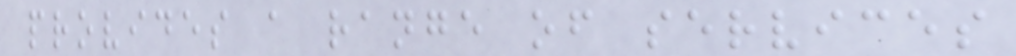provides a range of services
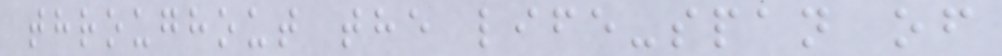throughout the life-span of
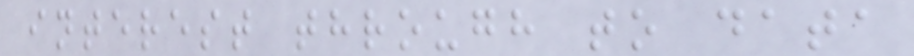interest through to data
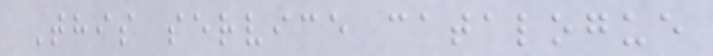This service catalogue
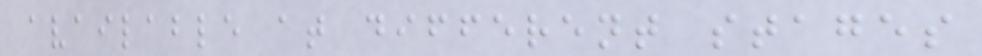available at different stages
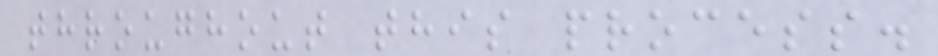throughout this process.
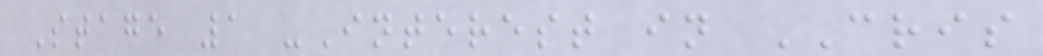Stage 1 -Interest in CRIS
